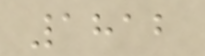1812
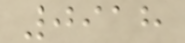0918
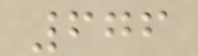676
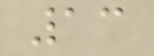13
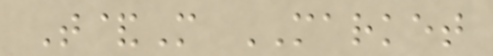T&M MARKET
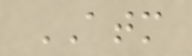ATM
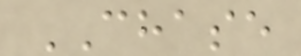CHASE
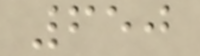650
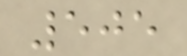505
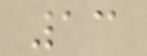13
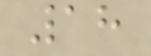18
